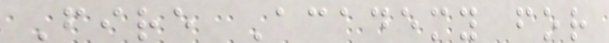Fire Academy for
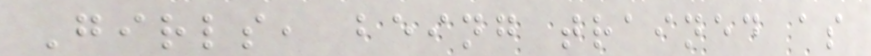Girls, being trained as
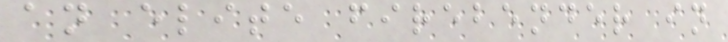an elite firebender in
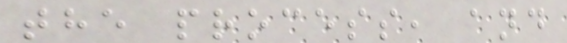the process, and
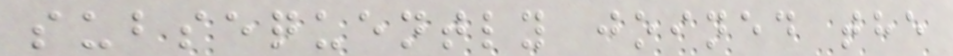subsequently joined the
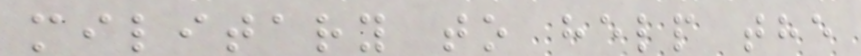military to help the
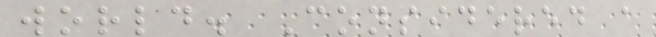world. Considered a
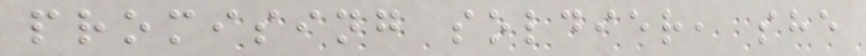promising soldier, she
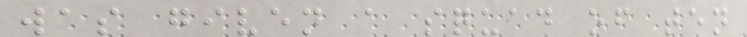was given a squad of ten
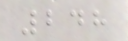248
